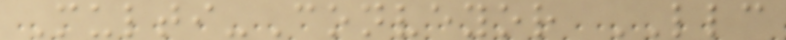Multi-Conveyor LLC
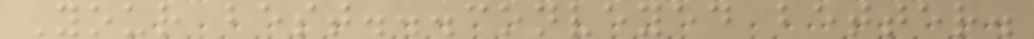Your best...conveyed better.
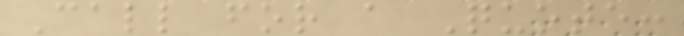Call for a Quote:
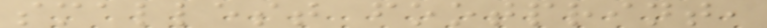smallest footprint,
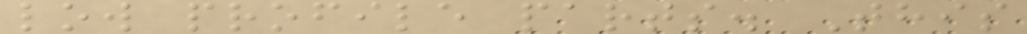low profile parts. This
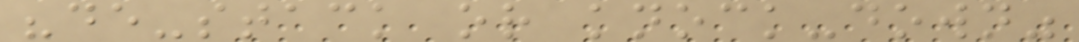"de-stack or knock-down"
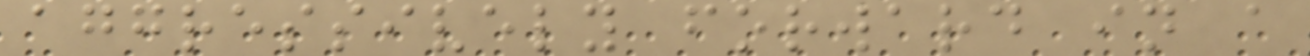aggressively forward in a
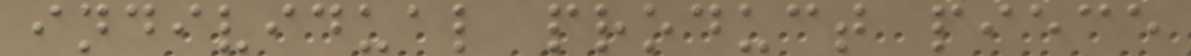individual product piece
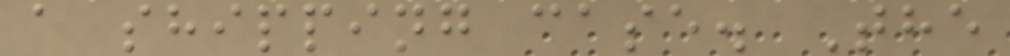a shipping case. The
